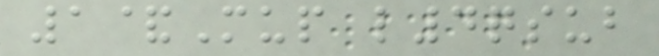1&Mup l4qsub
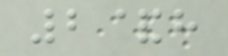2&h
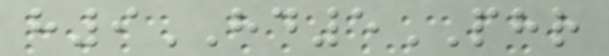h9HD5PHR
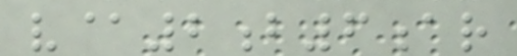v@2b6ar
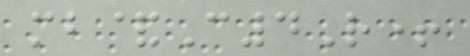mb&C4R+
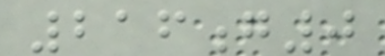216g0
